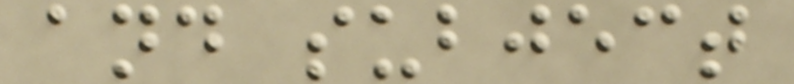and subject
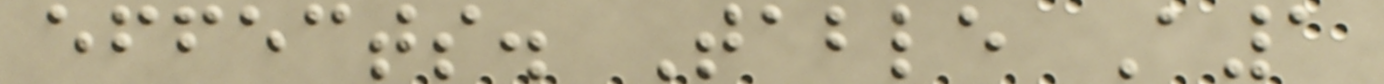effects. Table A1
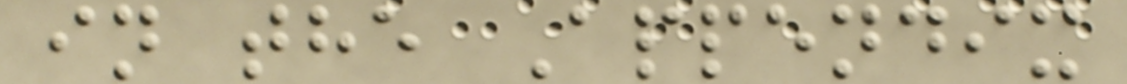in the Appendix
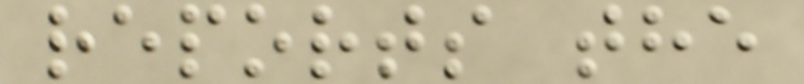reports the
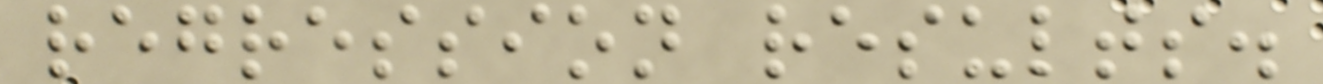regression results.
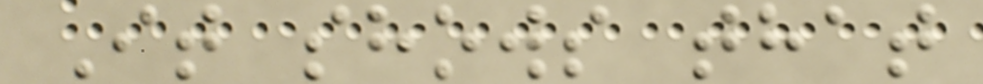It shows that
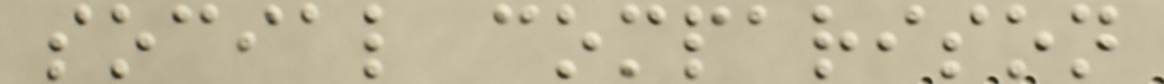social comparison
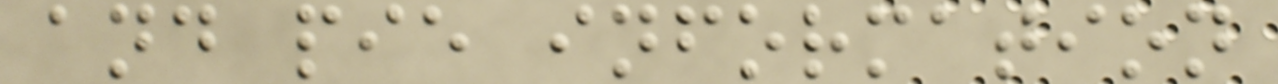and pie information
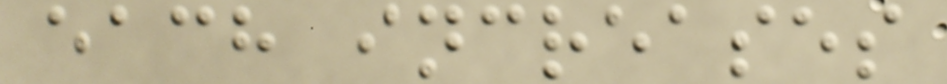each increases
